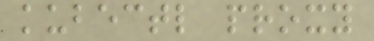kubectl proxy
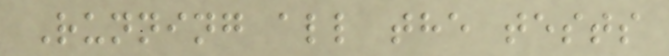Running all the tests
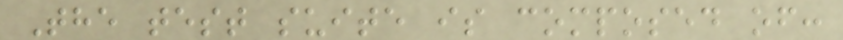The test suite is composed of:
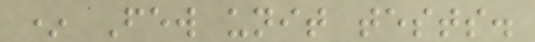* Few unit tests.
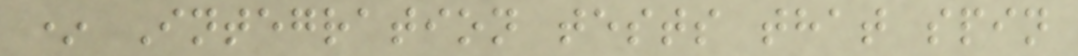* Integration tests that spin
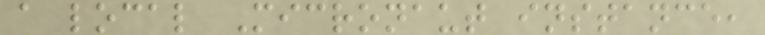a local Micronaut instance,
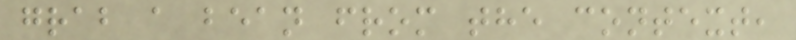grab a bean from the context,
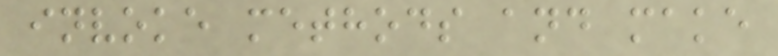invoke methods and make
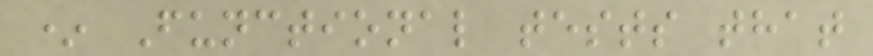* Functional tests that
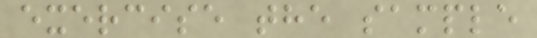exercise the sample
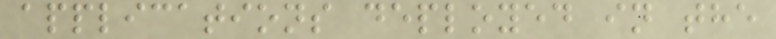applications deployed in the
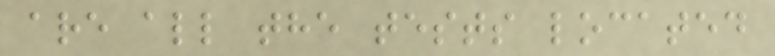are all the tests located
